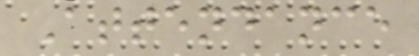Attendance
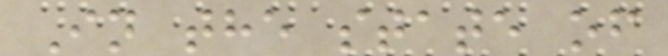In the state of
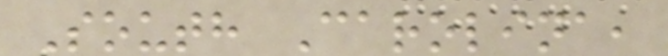South Carolina,
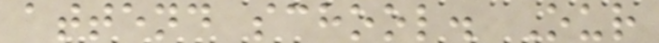attend school. Our
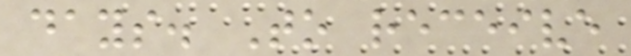days. To receive
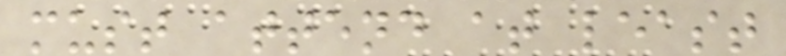must attend at least
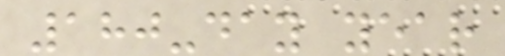180-day year
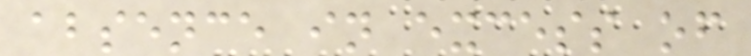absence in excess of
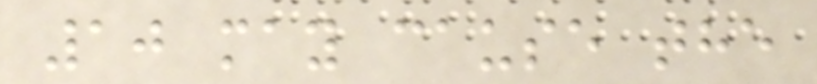10 may cause the
